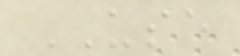USE
